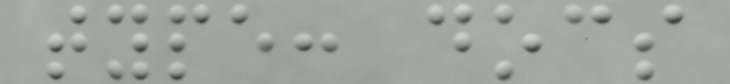type: docs
